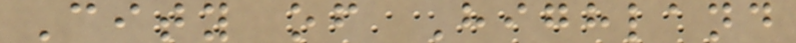City of Highland
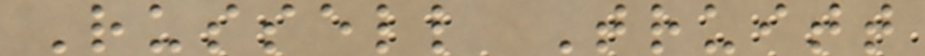Russell Truitt
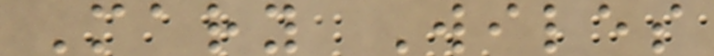Mary Wiles
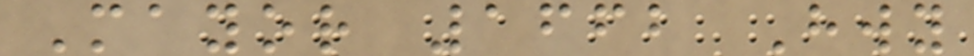Mayor 1662 Hwy
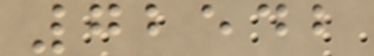72542
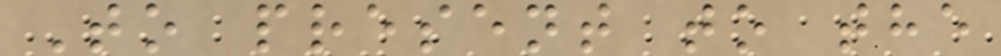To present to the
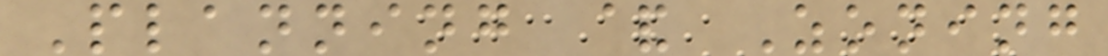Planning & Zoning
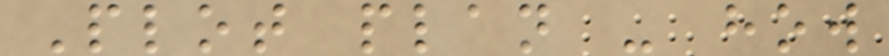Plot plan - how
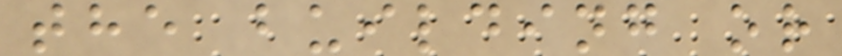the building or
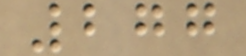277
